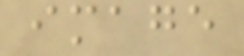image
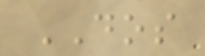DOS
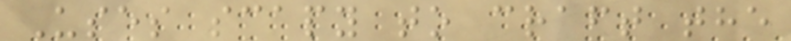Uses scapy to craft the
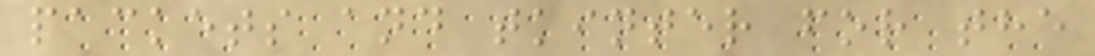packets and tkinter for the
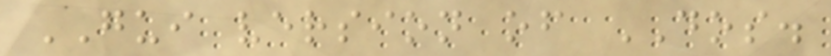GUI version of DOS.
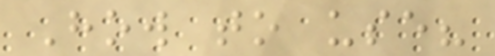How to use?
